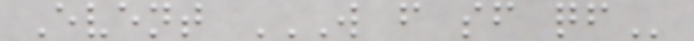Event W F SF QF
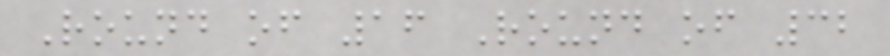Round of 16 Round of 32
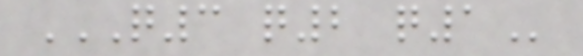Q3 Q2 Q1
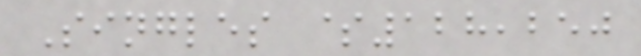Singles $128,250
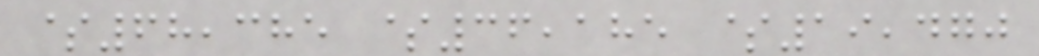$68,385 $36,185 $19,470
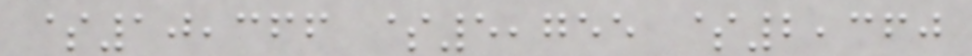$10,366 $5,755 $2,360
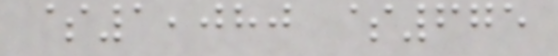$1,080 $675
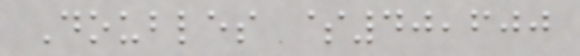Doubles $40,600
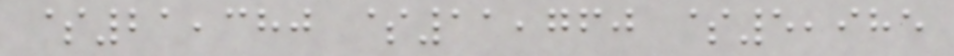$21,380 $11,760 $5,985
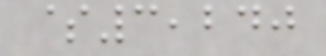$3,240
